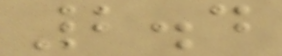2.4
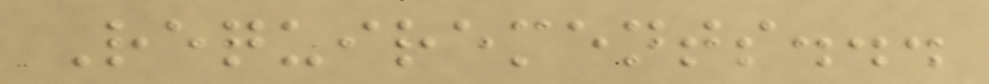Requirements...
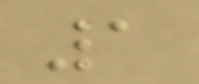1
